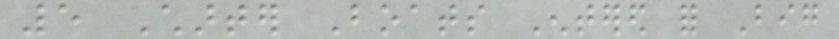5 Charter Boats Entered for Big
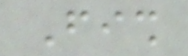Fish
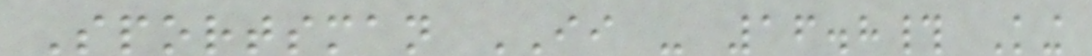Sportsman II - 16.8# King
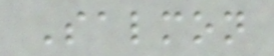Salmon
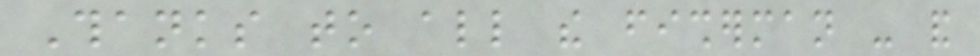Thanks to all the fisherman - and
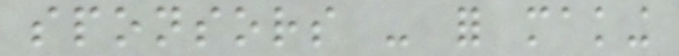sponsors - for making
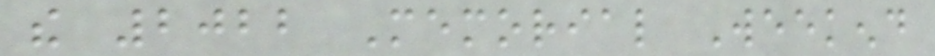the 2022 Memorial Weekend
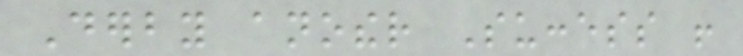Derby another Success !
